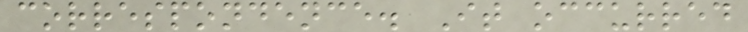correspondence. It occurred
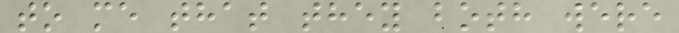to me that they both were
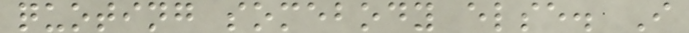quoting somebody else. I
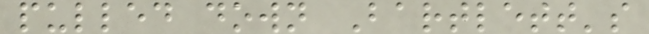pulled down Bartlett's
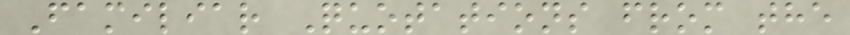Familiar Quotations from the
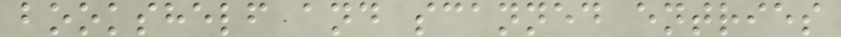bookshelf and scanned entries
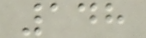148
